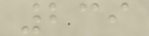239
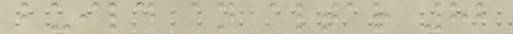build an altar 82
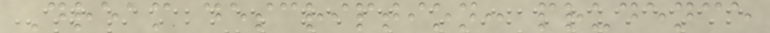Dream description: prudence
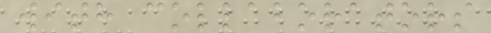with collaborators
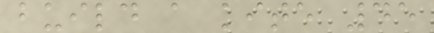build a kite 45
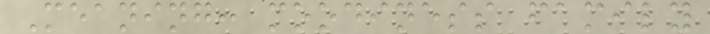Meaning: moodiness family
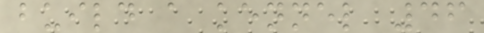build a kennel 46
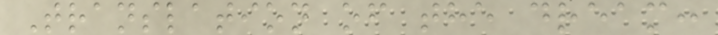Translation of the dream:
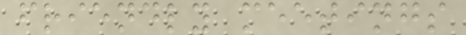friendly meetings
